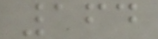164
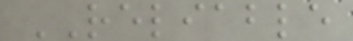RELIABLE
